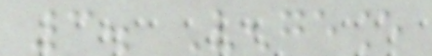3. Vengeance
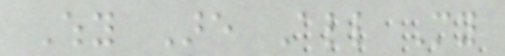Why Are All My
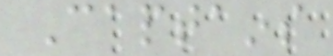Captains
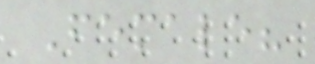Female?
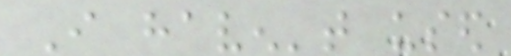I haven't used
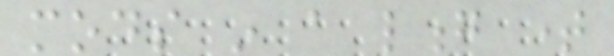mods in a long time
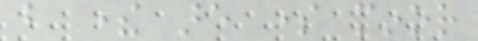but there are some minor
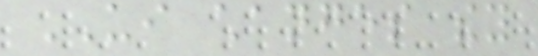UI changes they
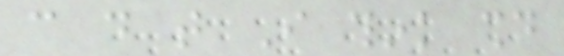can do that I think should
